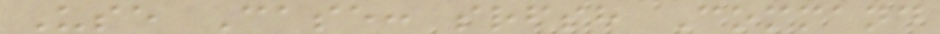Use Case: srfsh Command
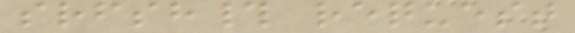srfsh# request
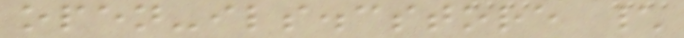open-ils.cstore \
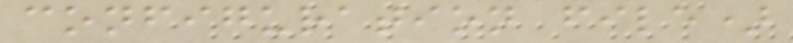configuration file)
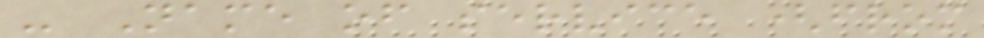- Name of service (from
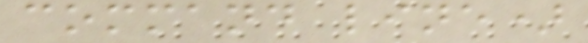command line)
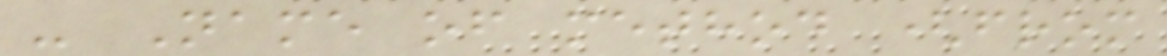- Name of method (from
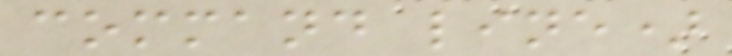command line)
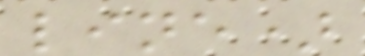line)
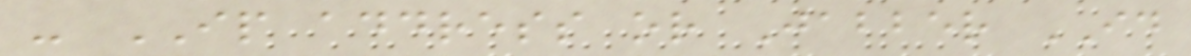- IP address or Jabber ID
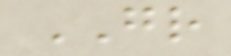GR
